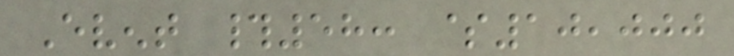Event #58: $10,000
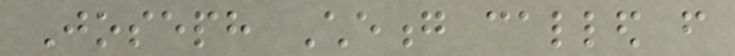Joseph Cheong called from
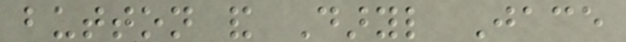button and Daryl Jace
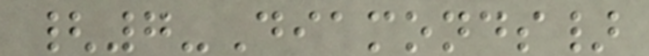{7-Diamonds}
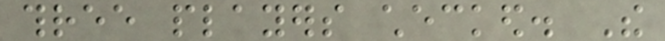three players checked. The
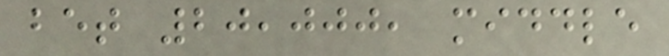bet 20,000, middle
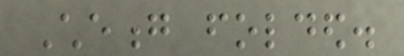Cheong folded.
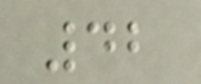42
